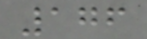176
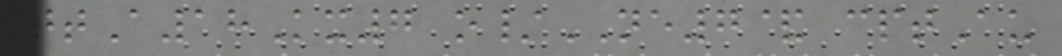ttA18Kx7 o/NE7& cptAu
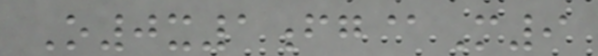O0x1fg@M9
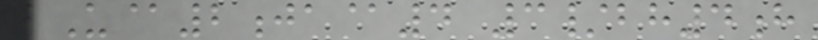bU@2ja@4 3/bh4h
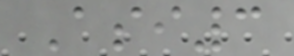Asi3
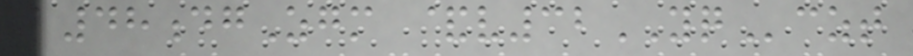a48dgZgm &v32YQczt
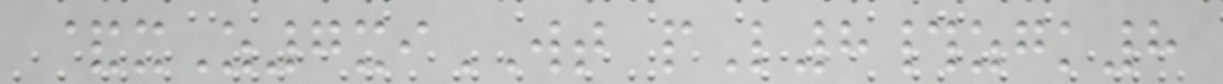&xZ7xiWT pL8#zgk8
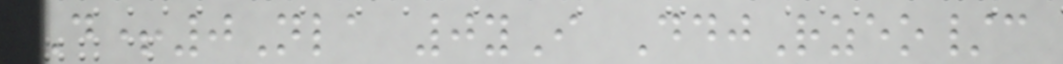D+0Nla 0yI DdjRzeo/c
